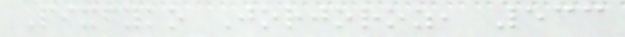Pixfyko Jorjoroz, 533
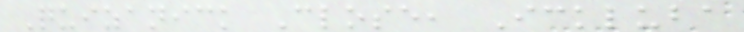Quizanick Close, Ickluba
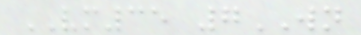VM35 7WN
